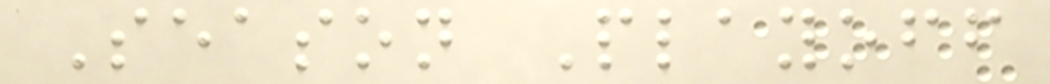Season Playoff
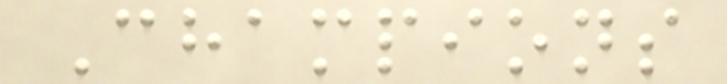Champions
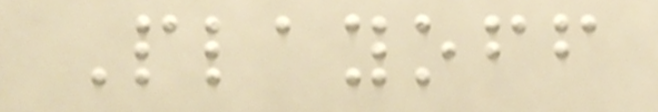Playoff
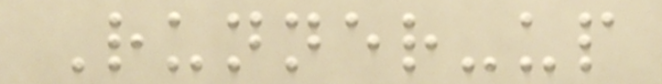Runner-up
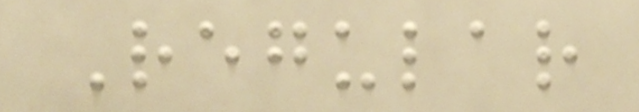Regular
